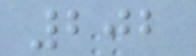202
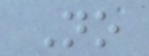No
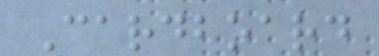Cardboard
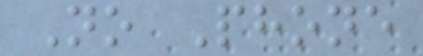No Phone
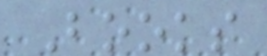Books
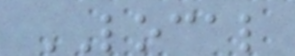LOCAL
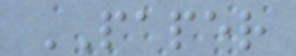PAPER
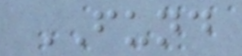FUND
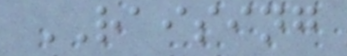RAISING
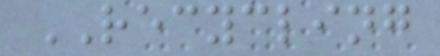RECYCLING
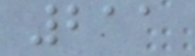211
